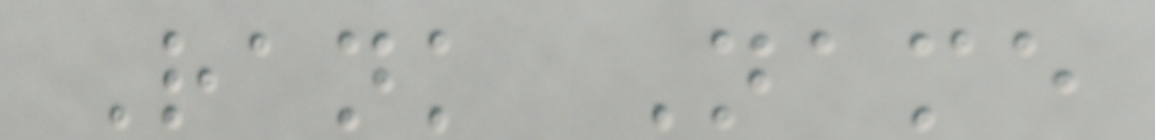Rank Name
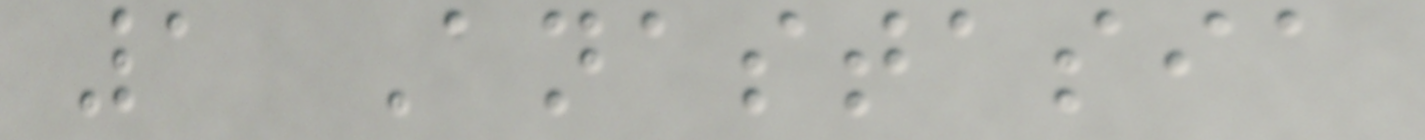1 Anastasia
